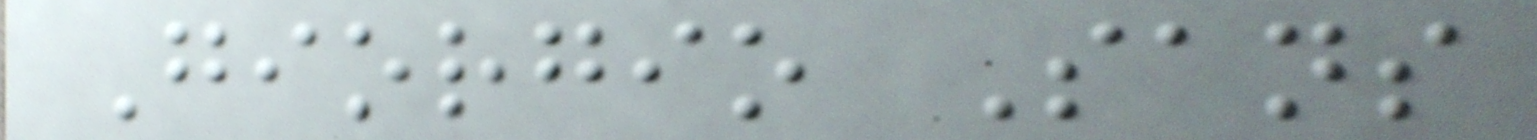Giorgio Sans
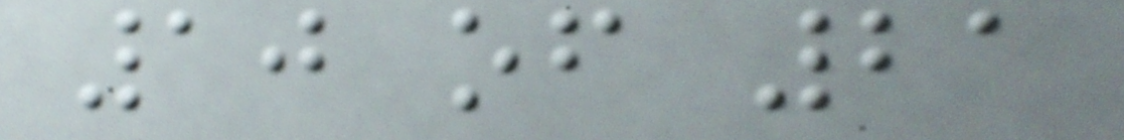10 of 21
